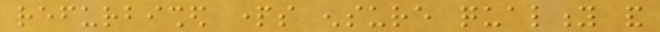refurbished parts ensure quality and
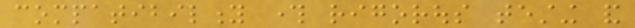compatibility through rigorous testing and
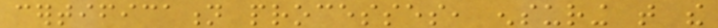certification processes, ensuring that the
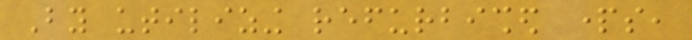By utilizing refurbished parts,
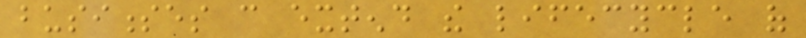businesses can extend the lifecycle of
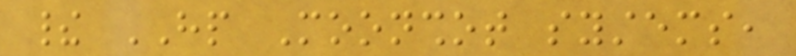their HP Moonshot systems,
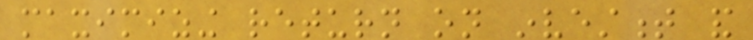maximizing return on investment and
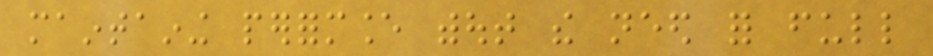maintaining performance without the need for full
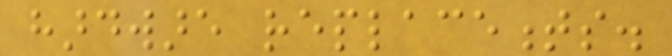hardware replacements.
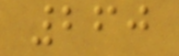260
